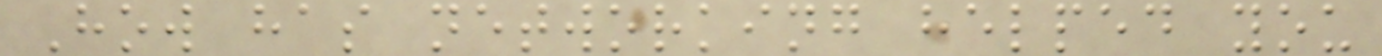How has networking helped you
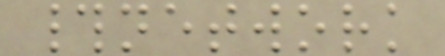#network
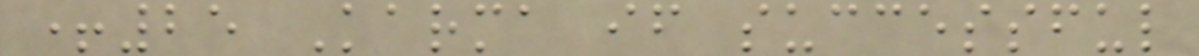+25 Karma if successful
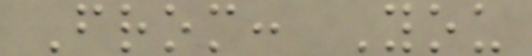From: You
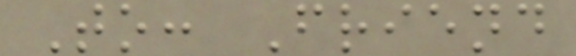To: Friend
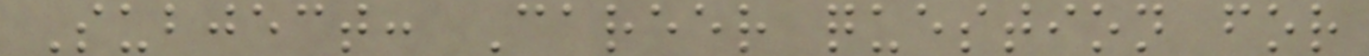Subject: Career question for
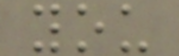you
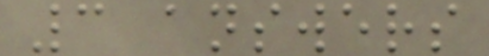3 answers
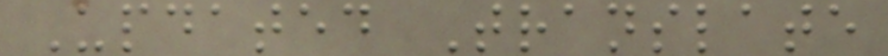Updated Translate
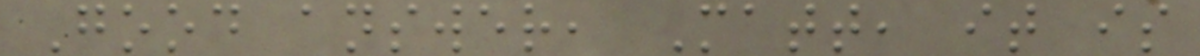Good answer, Matt, it is
